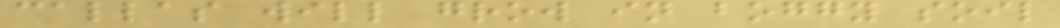callas will grow in boggy soil
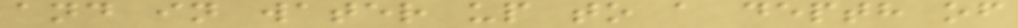and in water up to a depth of
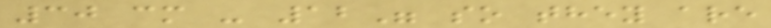30 cm - 12" so they are
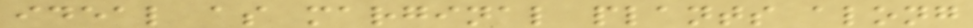ideal as marginal plants along
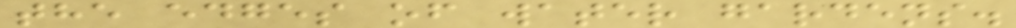the edges of water gardens.
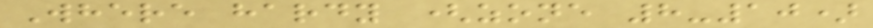Where hardy (zone 8-10)
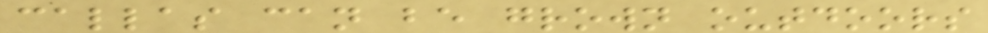callas can be grown outdoors
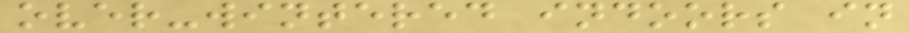over-wintered indoors in
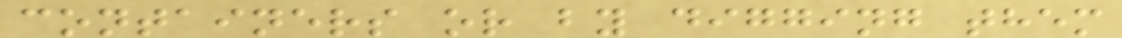containers or by digging them
